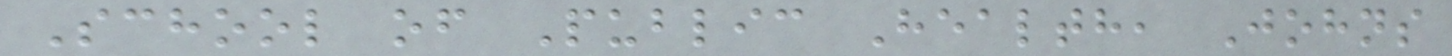School of Public Health, Johns
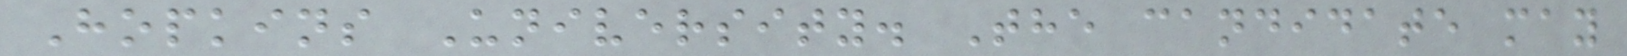Hopkins University. The candidate may
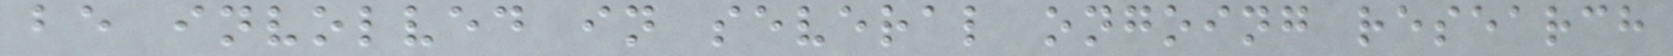be involved in several ongoing research
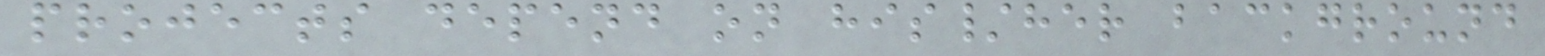projects depend on his/her background
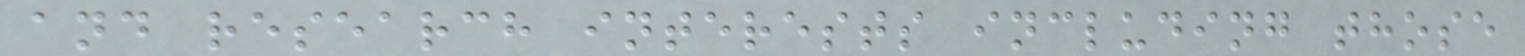and research interests including those
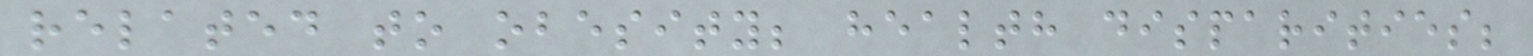related to obesity; health disparities;
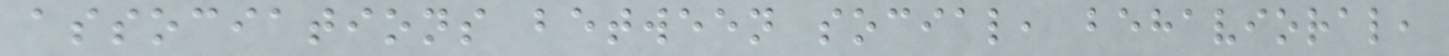associations between social, behavioral,
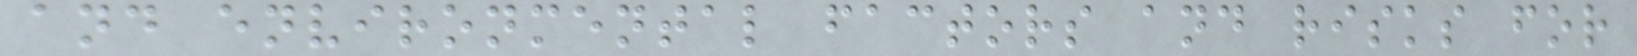and environmental factors and risks for
